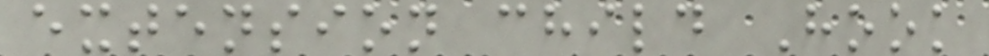extension child Hook
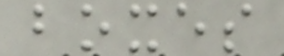boxes
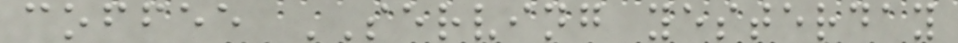coffee SERVING yesterday
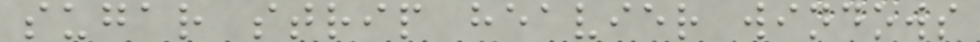sugar strip heavier windows
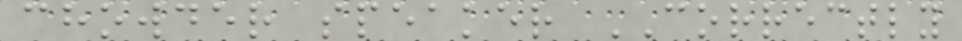chowder speaker CORRECTLY
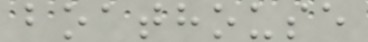boathouse
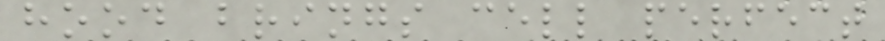hood brings cell perfect
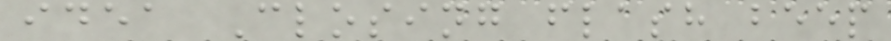idea Closing flash beep
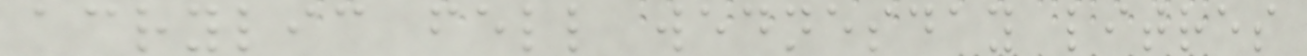acrylic fell wednesday litres
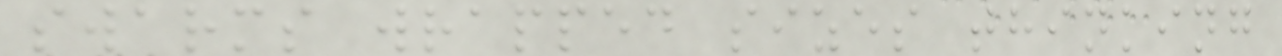swarms wrapped sizes thinking
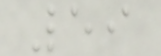59
